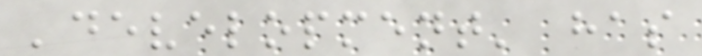'development' has
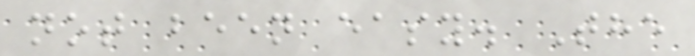not been easy. The
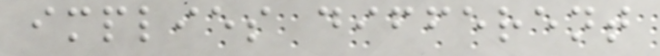implies different
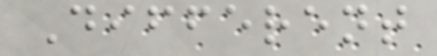Different
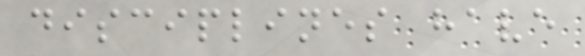disciplines have
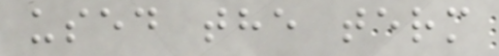used the term
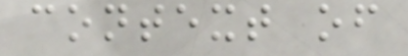context of
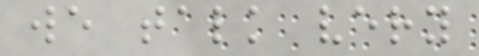we talk very
